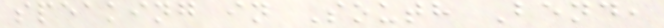speaking in South Bend,
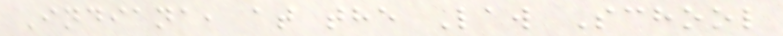Indiana, at the Law School
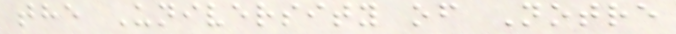the University of Notre
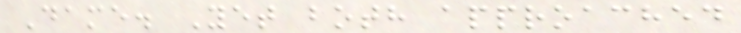Dame. Yet both approached
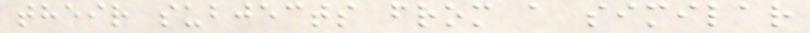their subjects from a similar
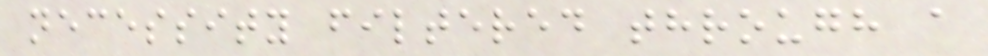necessity filtered through a
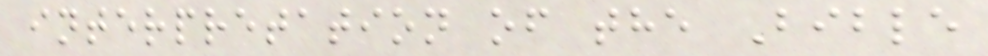interpretation of the Bible
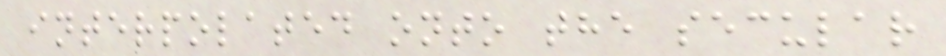interpolated onto the secular
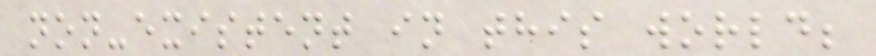non-existent in this world;
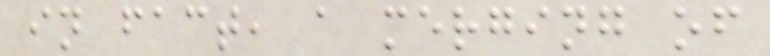in fact, a merging of
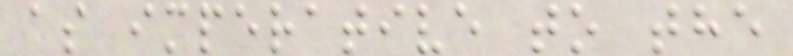as imperative to the
